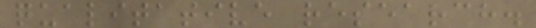qualitative research.
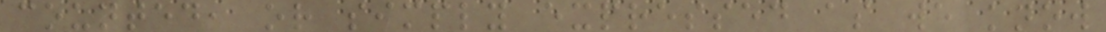counted, or simply expressed as we know
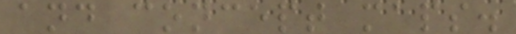and concept maps.
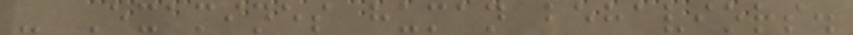- Examines human behaviors.
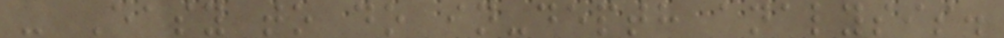- Easy to do in-depth analysis.
